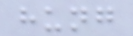hung
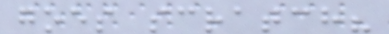goes scratch?
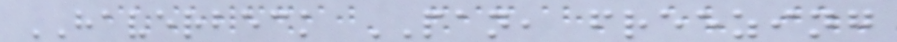HAVERBECK PAN, freezing
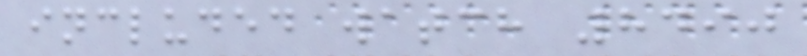included watch 8490
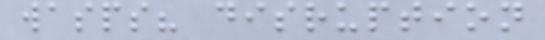wasps? disruption
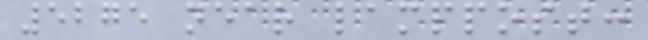5275 near lamppost:
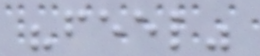"feel"
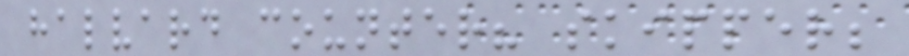halvard counter? skipper;
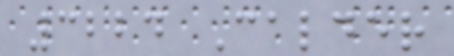3224 Calder
